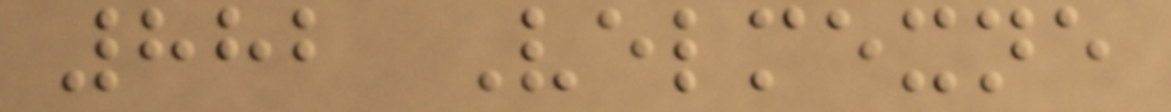882 Velmexne
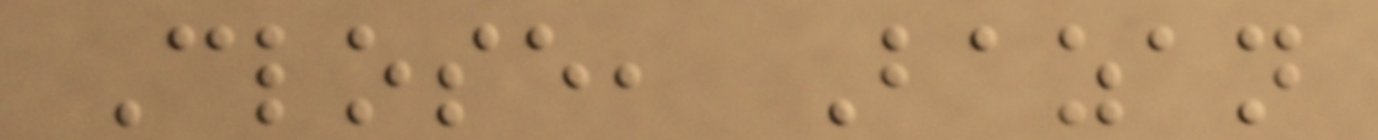Close, Bazan
